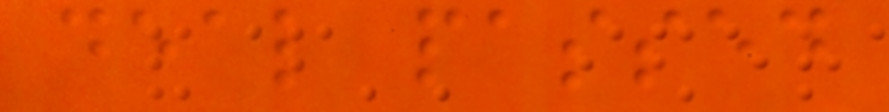deal passed
